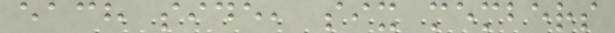each side, six members
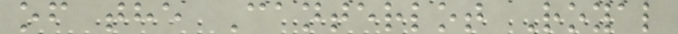of the Canterlot Royal
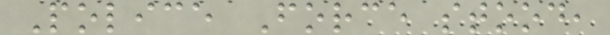Police Force stood,
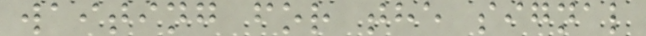waiting for the signal
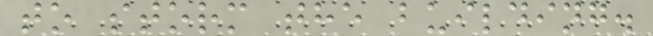to storm the building.
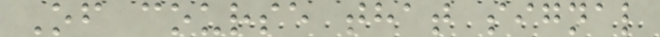Of course that signal
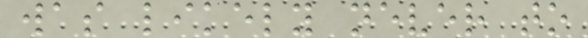was likely never to
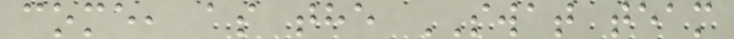come, as the SWAT team
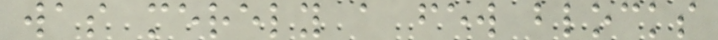was merely a few blocks
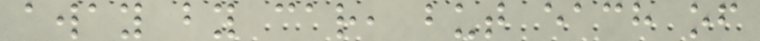away by car, but each of
